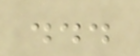...
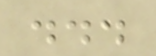...
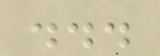...
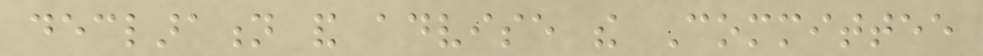declaration and advise the Committee
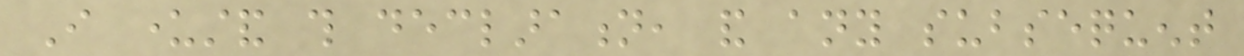I understand this declaration, and any subsequent
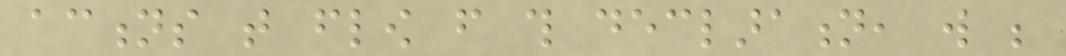actions that flow from this declaration, will be
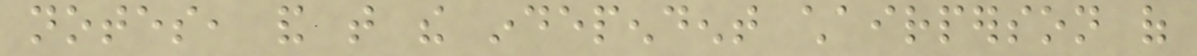notes, and that the independent chairperson of
